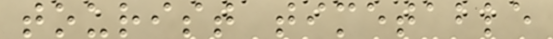tourist timetable
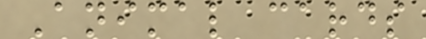Animal cards
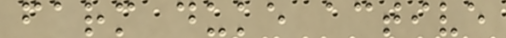farm duke active
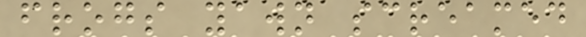frogs yawn screamed
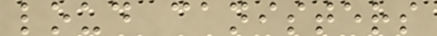loud canisters
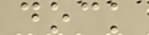dock
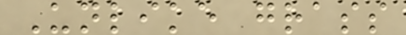Unlike grass
